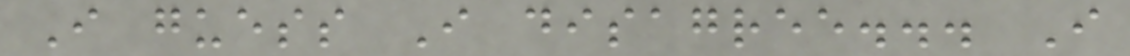I guess I disagree... I
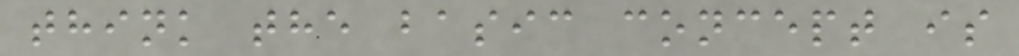think the basic concept is
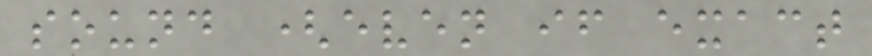sound (even if exact
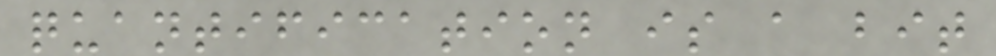quantification is a bit
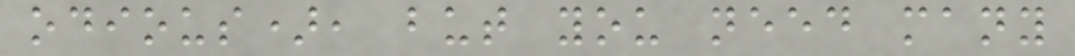odious), but you need many
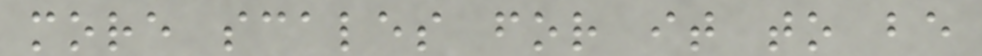more scales for it to be
